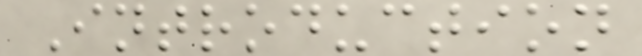Introduction
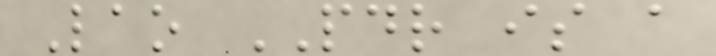Lao PDR is a
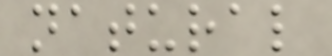natural
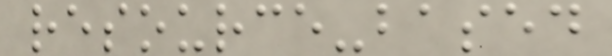resource-based
